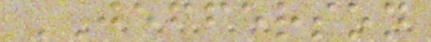JEFFERSON
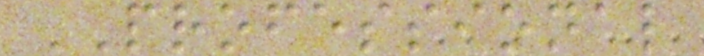PROFESSIONAL
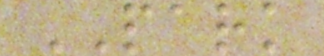PARK
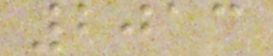2013
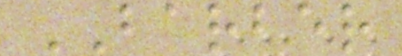BARBER
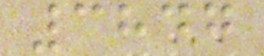3847
